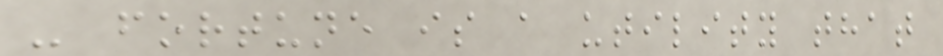- fortune is a utility that
